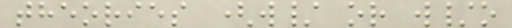theories (w/ or w/o
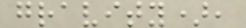gravity),
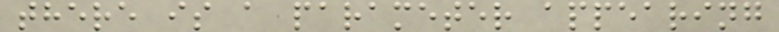there is a parameter appearing
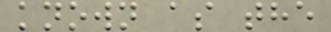known as the
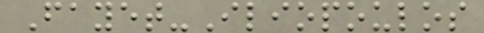Fayet-Iliopoulos
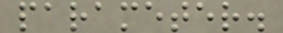parameter.
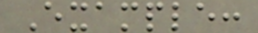Example:
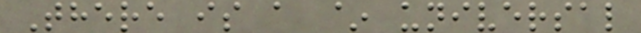There is a ~ universal
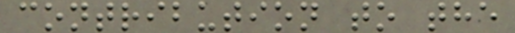contribution to the
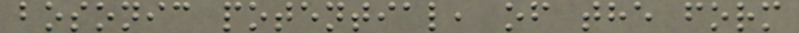bosonic potential, of the form
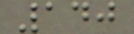140
